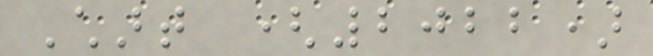Chart (2022)
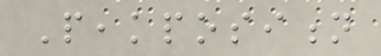Peakposition
